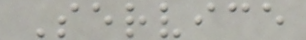Service
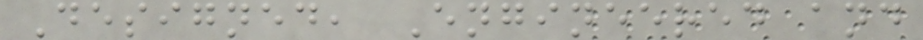Designed, Engineered and
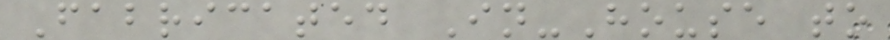Fabricated In-House to
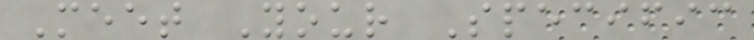Meet Your Specific
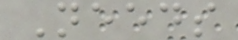Needs
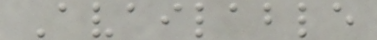Available
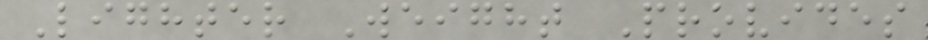Lighter Weight Provides
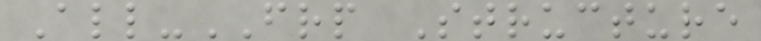All-FRP Structure
